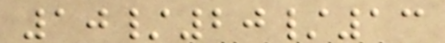10/20/13
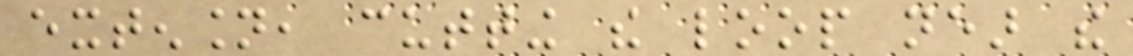extension, cutting the loop near the
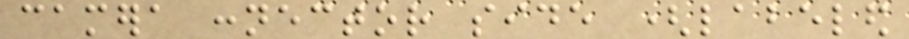camera connector side (labeled
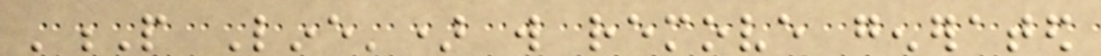'P Line') will remove generated
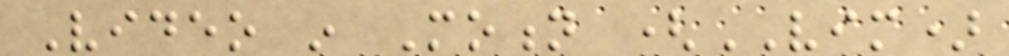Video in Motion (VIM)
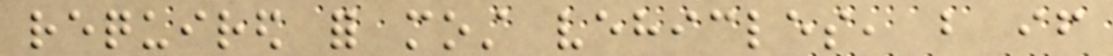required for most vehicles, but if
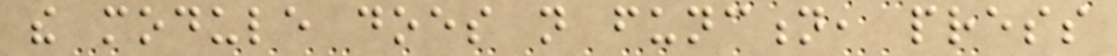the module does not function, press
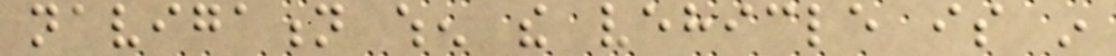navigation when the vehicle is in
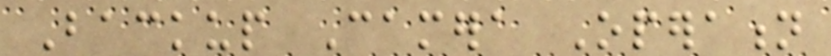Backup Camera Operation
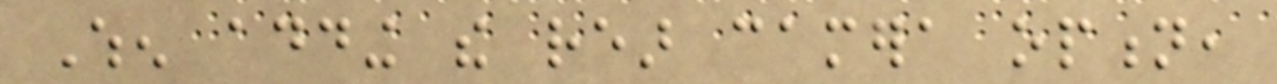When adding the rear camera option,
